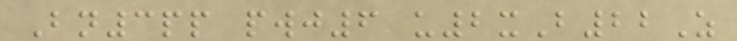Bn3pp pwj6 u2xB22Z
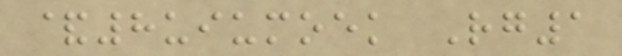&8uiumoek Rg1
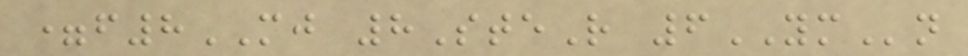=f8MJ 8SteR 6YMn
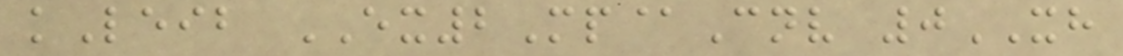kLeib EX2Mp@Cnv 0XH
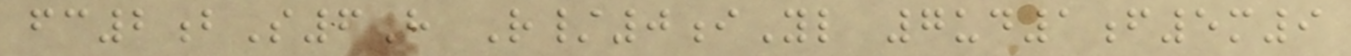fc2bS6H R/0iYl 7ud1f5m9
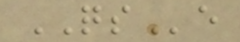QSe
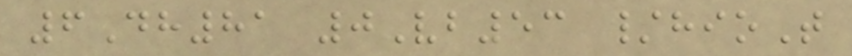6Dh81 0Vb53 /hioT
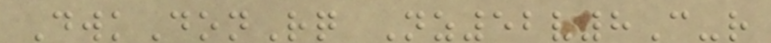DwkDonRq Nz52v8C-r
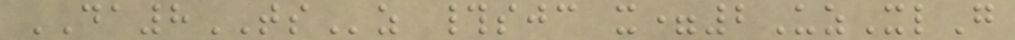DA8TSz #sjc x=2UzXlG
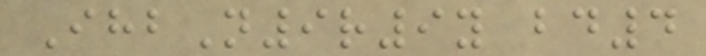IhbN9r9y bd4
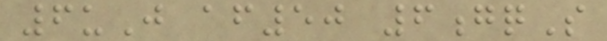6uJ af50 6gqS
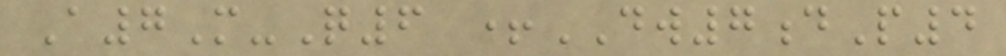A7M-Q6 +DW7dP4
